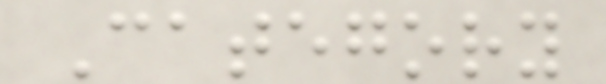Category
